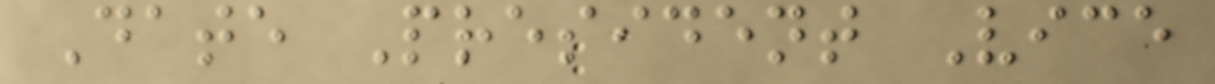Date President Vice
